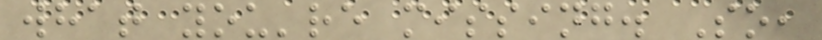what you're missing. So,
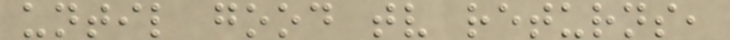until good tv returns,
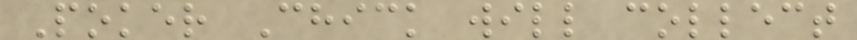Poker Chick will collect
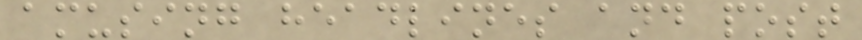amusing headlines and post
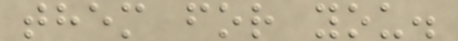them for you.
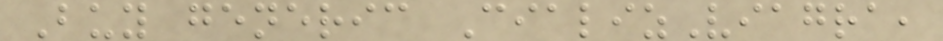Buy generic CializViagra,
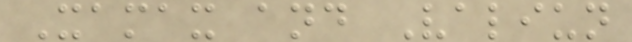Xamax and Valiun
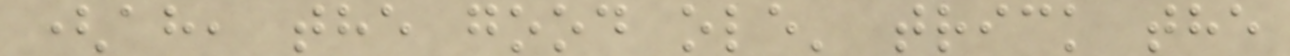(ah, the good ole' trick the
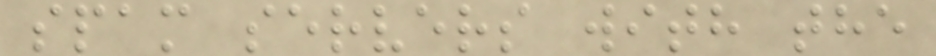spam servers with the
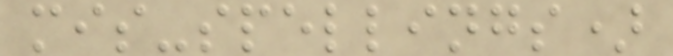mis-spellings)
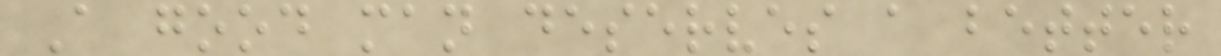A good man deserves a better
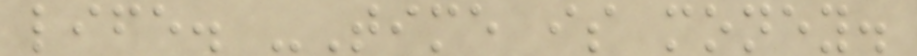life. -Time is money.
